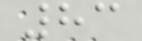83
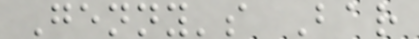Genny's Bar
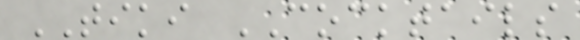TIKI COCKTAILS
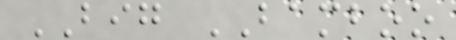BIG BAMBOO
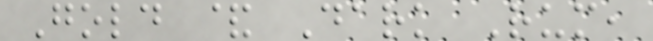Gold & Dark Rum,
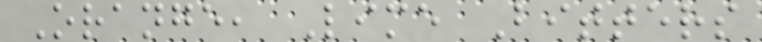Orange, Lime Bitters
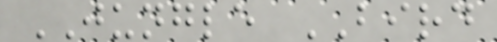JUNGLE BIRD
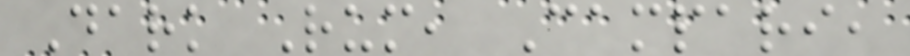Dark Rum, Campari,
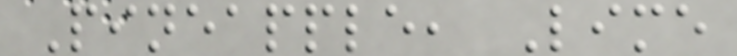Pineapple, Lime
